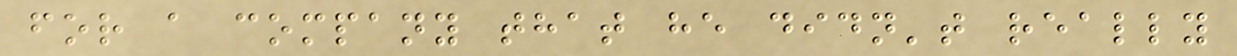for a company that he didn't really
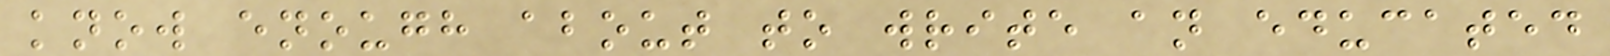know enough about to write an educated
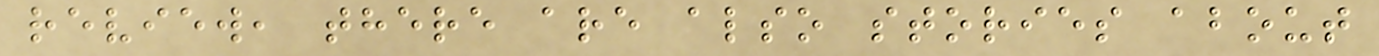review, there are also stories about
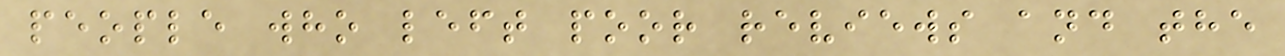people who left poor reviews and the
